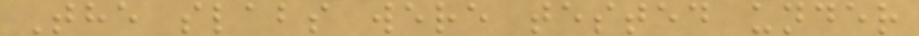The slabs were tested under
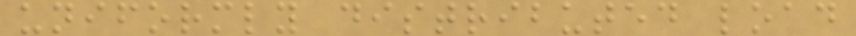uniformly distributed load
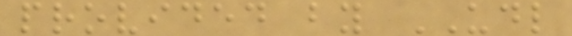provided by UDL
